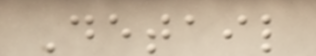Detail
